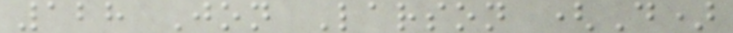128 Jon Larson (D)
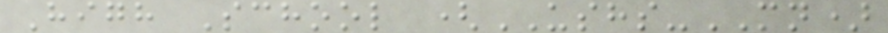High School (USHS-MN)
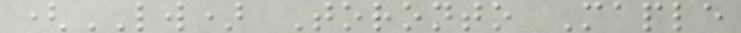(LW) Toronto Maple
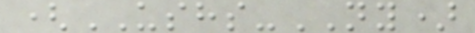(USHS-NY)
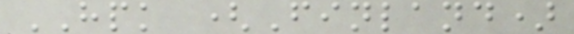HPK (Finland)
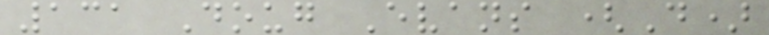131 Doug Evans (D)
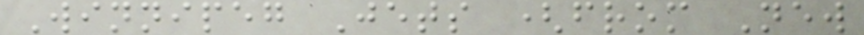Winnipeg Jets (from New
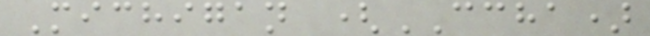Michigan (CCHA)
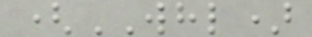(WHL)
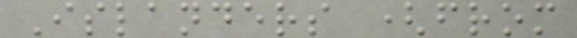Islanders (from
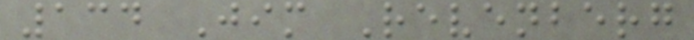134 Jim Revenberg
